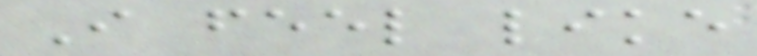I feel like
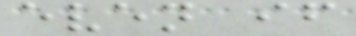even if
